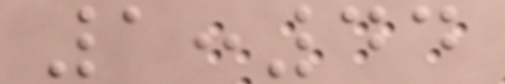1:44
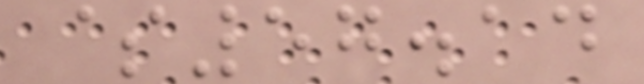$57.14
